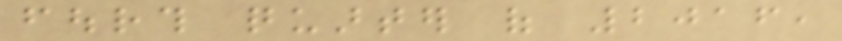fourth quarter of 2016,
